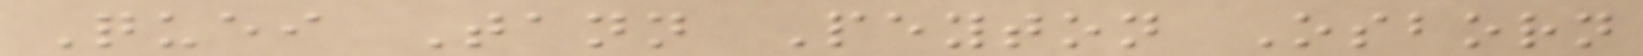Quei Tann Peyton Osborn
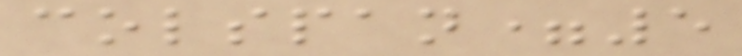colspan=5
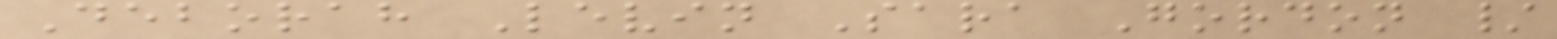Deborah Levin Sara Gordon /
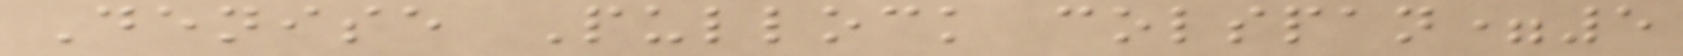Denise Pullock colspan=5
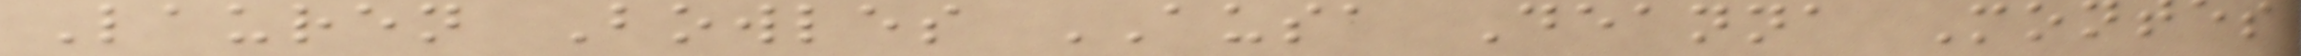Lauren Bowles AUSA Deanna Montes
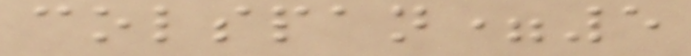colspan=5
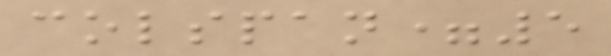colspan=5
